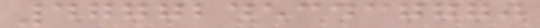47772453437770
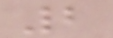2
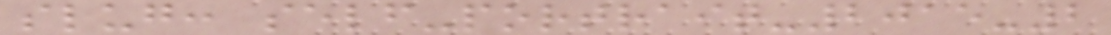slug: self-portrait-2015-2
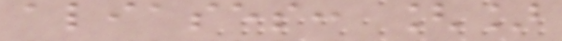aliases: []
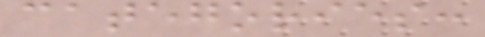categories:
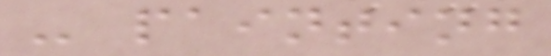- painting
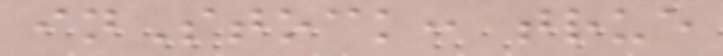inStock: true
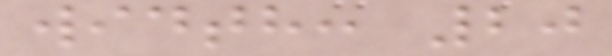width: 20
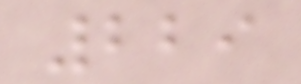229
